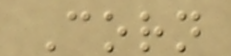Corn
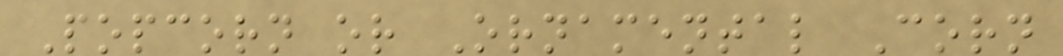Popcorn or Ornamental Corn
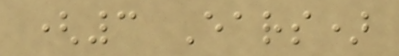(3 Ears)
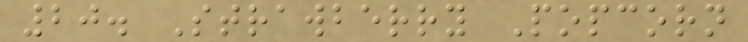20. Strawberry Popcorn
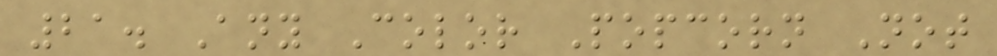21. Any Color Popcorn Not
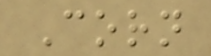Corn
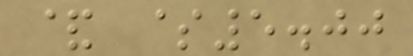& $5.00
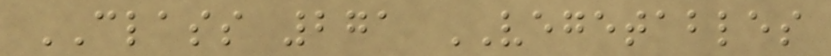CLASS 271 VEGETABLES
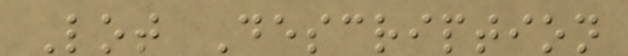Lot Description
